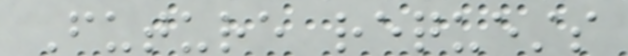Future requests
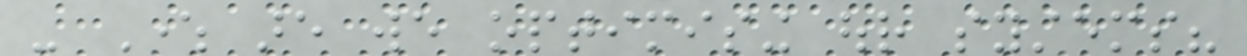- Where are we optimising our systems?
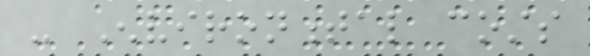- Environmental costs
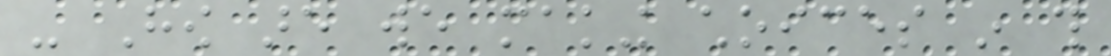- How are we making choices in this
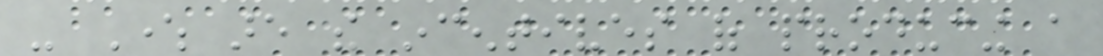- Where are the incentives of producing a
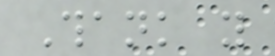Thank you
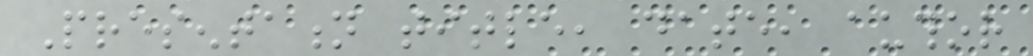Presentation title, date, author
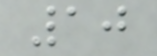10
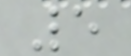5
